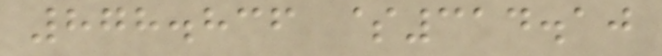878.836 $314.10
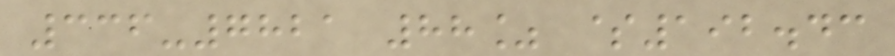336-7821 88% $192.43
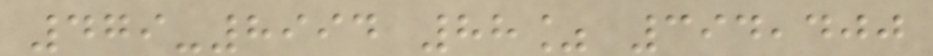479-8994 88% 394,400
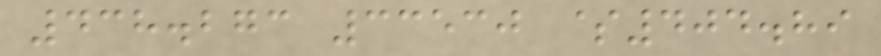438.273 33530 $404.89
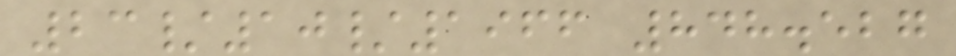23/10/1966 848.527
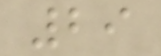29
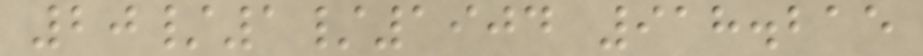20/1/1904 918.215
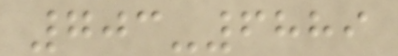703-6889
